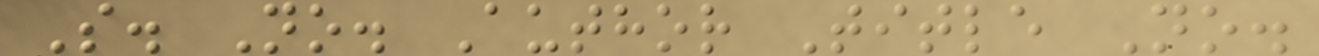S. No. Author Title No.
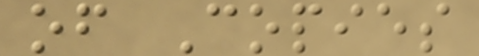of Copies
